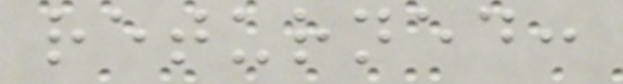returned:
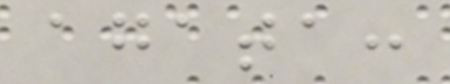agata:
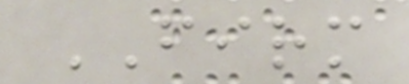FIRM
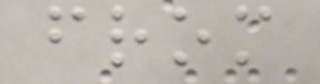from
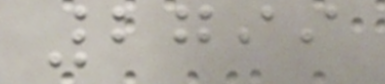2799
